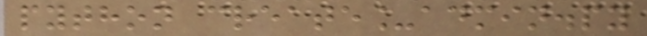python create_admin.py
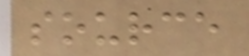source
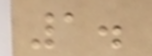1.
